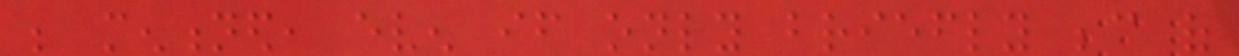be mentioned, even if only briefly because of
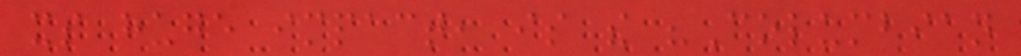its huge impact, is the "Columbian
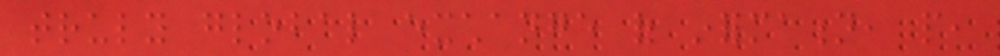truly global exchange of information, people,
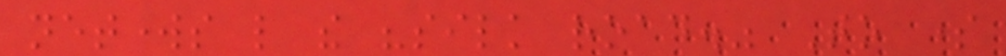networks like the "silk road." To some
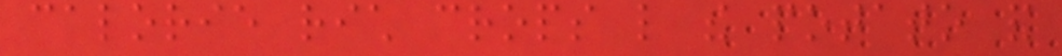calorie rich crops like the potato and
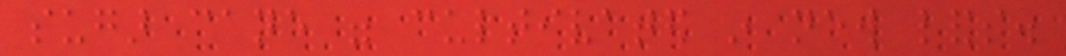sugar cane were cultivated in new lands.
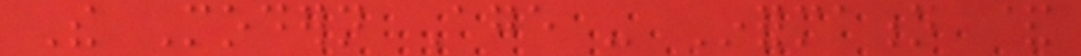The Modern Age - Information &
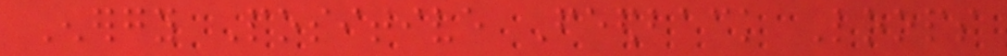Energy Positive Feedback Loops
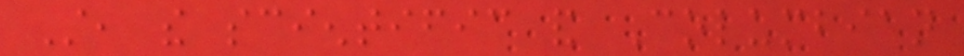Still, the scientific and Columbian
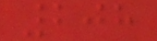208
